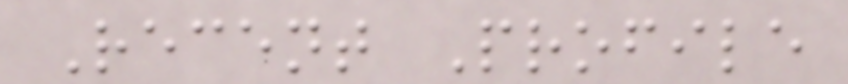Recent Profile
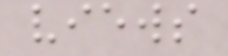views
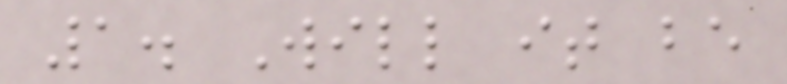1. Will it be
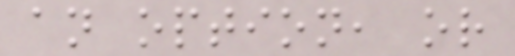an option, or
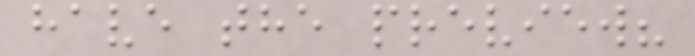have the preview?
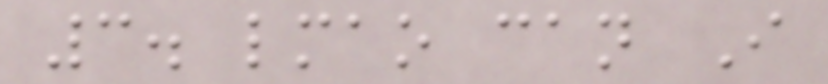3. lmao can I
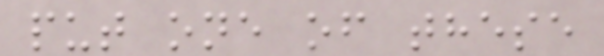put one of these
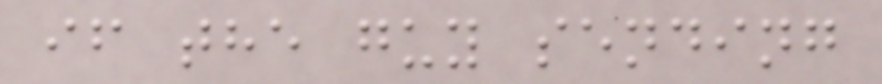if the guy sending
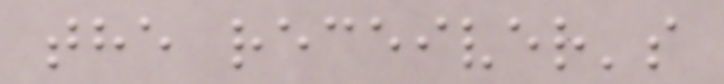the receiver's
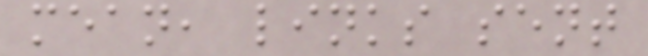mean, links sent
